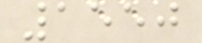1550
